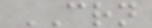CRN
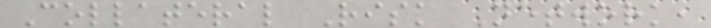Collateral Risk Network,
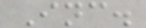Inc.
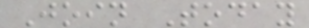Join Today
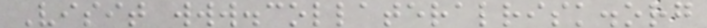Visit www.collateralrisk.org
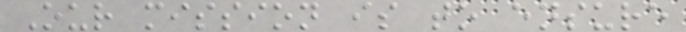Our mission is to ensure
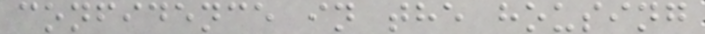confidence in the housing
